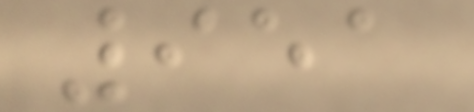951
